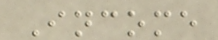Income
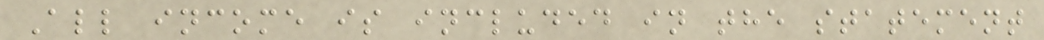All income is included in the statement
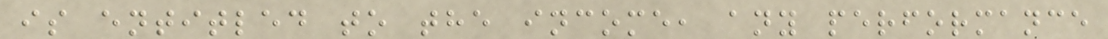is entitled to the income, any performance
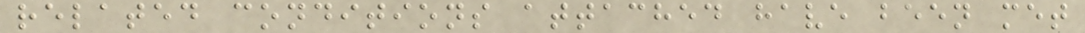related conditions attached have been met
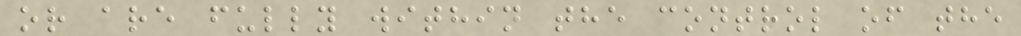or are fully within the control of the
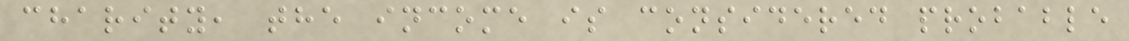charity, the income is considered probable
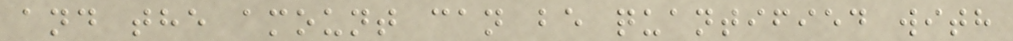and the amount can be quantified with
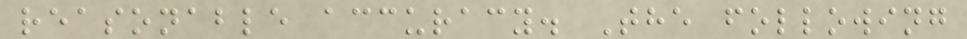reasonable accuracy. The following
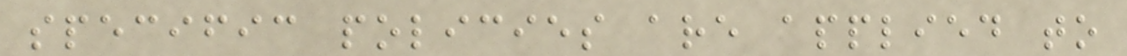specific policies are applied to
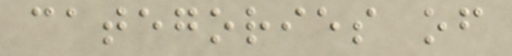categories of
